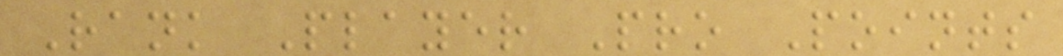Rank Player Pro Points
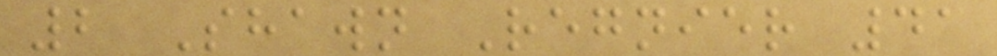2 Shawn Regnier 41
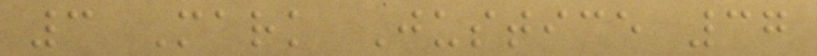3 Mark Justice 37
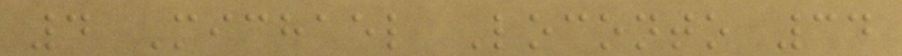4 Michael Loconto 34
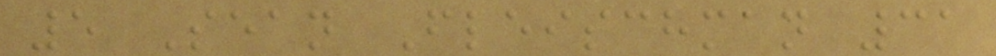5 Sean Fleischman 31
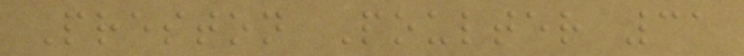Preston Poulter 31
